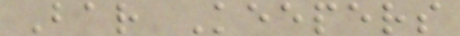Bar Keepers
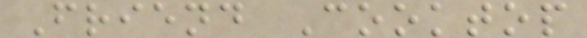Friend Cooktop
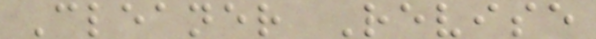Cleaner Revise
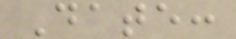Date:
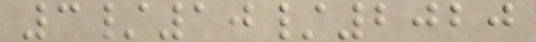3/10/2020
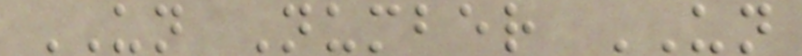UN Number UN
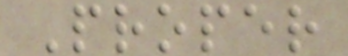Proper
